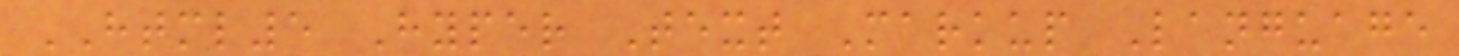HTML5 Hyper Text Markup Language
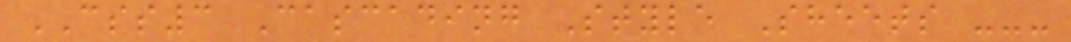CSS3 Cascading Style Sheets ---
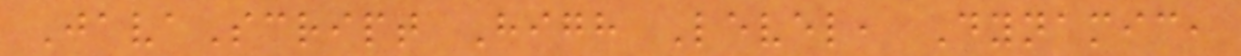JavaScript High Level, Dynamic,
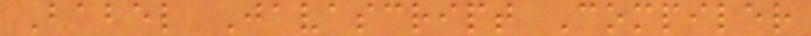Babel Javascript Compiler
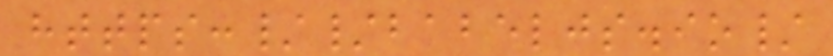https://babeljs.io/
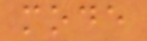mode
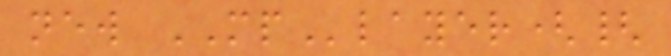new MPlayer({
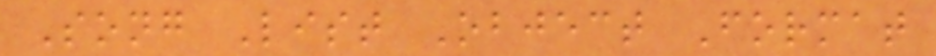Song List Object Format
